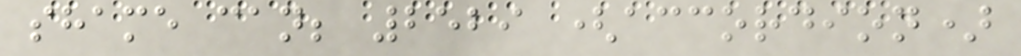shame can; 2529 (accordion)
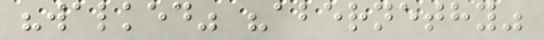"walked" "abernethy"
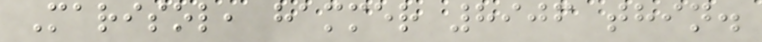Marisol, hammer 8906 thin.
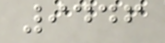9446
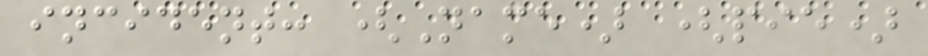incident: (Name) (pie)
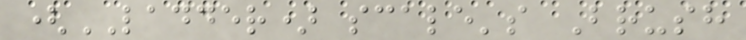(LADDER) scale's Brush
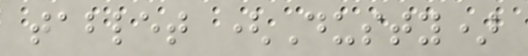tablet (Dusty)
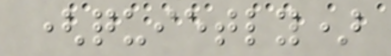(quietly)
